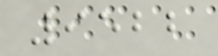9522
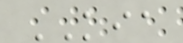KIA
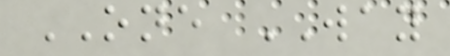ONE WAY
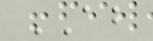AB
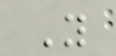Y
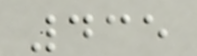435
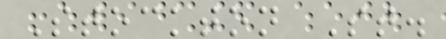Stockton St.
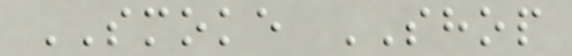SMOKE SHOP
